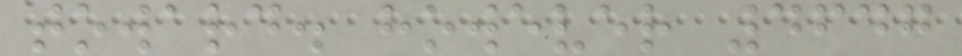toward. however 4647
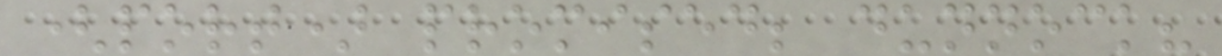(port) promised; dunnock?
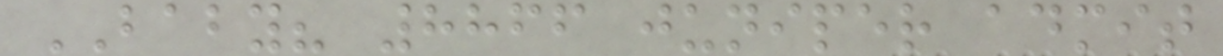BABY? 8866 juniper admit
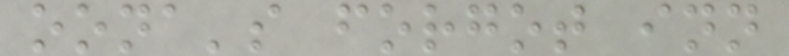oona's forgot inn
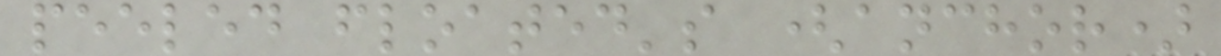peeled floated's (anchor)
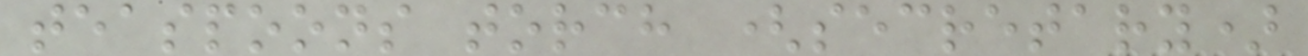teaspoons torch (secretary)
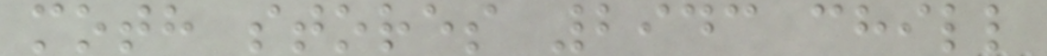moth stores 2943 chill
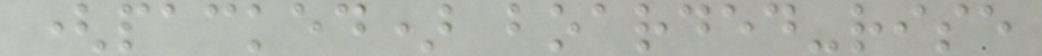(packed) boarded-rise
